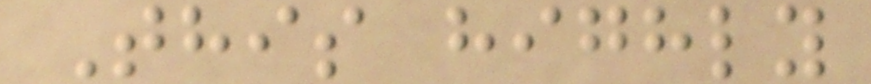This highly
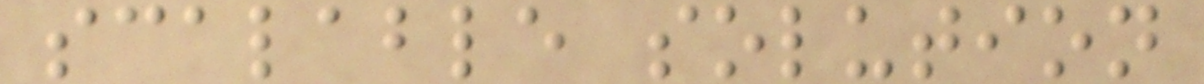scalable solution
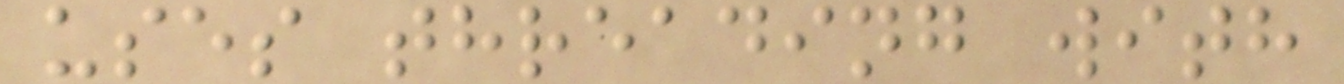uses threading with
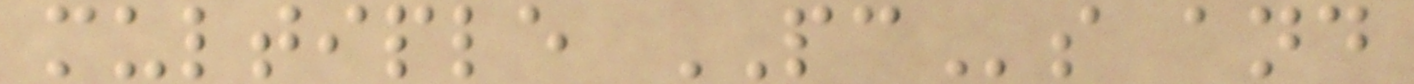multiple PCs and
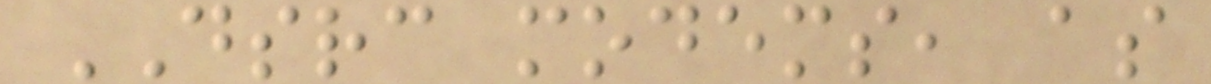DSRC modems, as
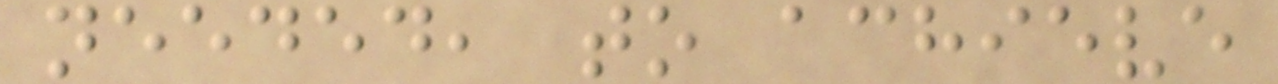needed, to achieve
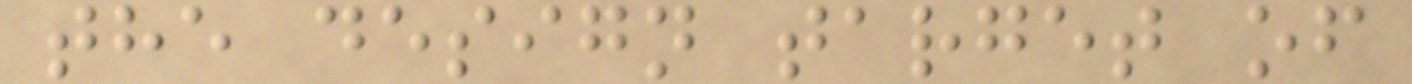the design target of
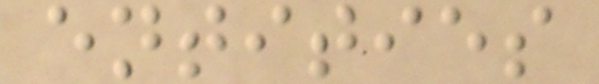entities
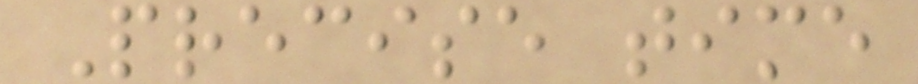Precise time
